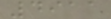4911
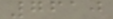7610
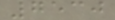7530
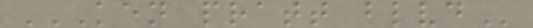KEN PRATT BLVD
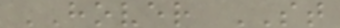HOVER ST
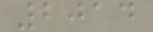2014
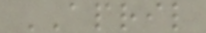APRIL
